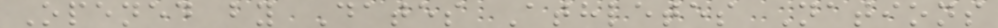Opened by Dates Athletes Nations
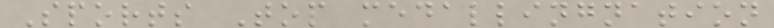Sports Top medallingnation
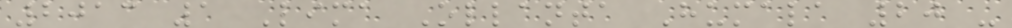2013 1 Lima Ollanta Humala 20 -
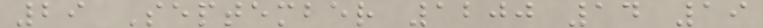29 September 1200 14 19
